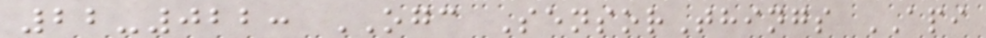22-022: OGC SensorThings API
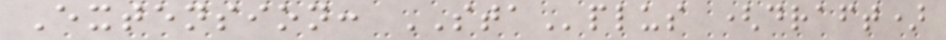Extension: STAplus (draft)
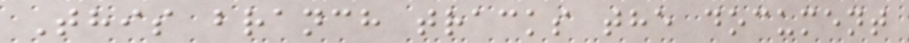This branch tracks the document
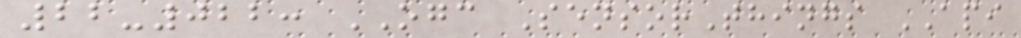22-022: OGC SensorThings API
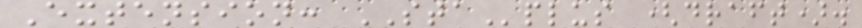Extension: STAplus (draft).
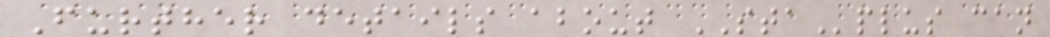Further details about STAplus can
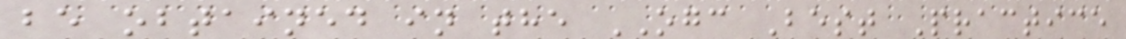be obtained in the OGC Best Practice
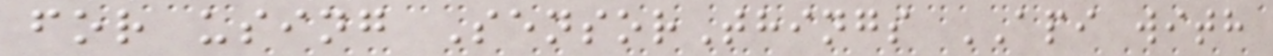for using SensorThings API with
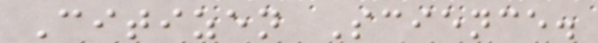Citizen Science.
